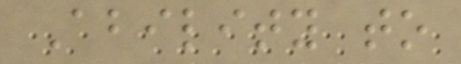Ability to
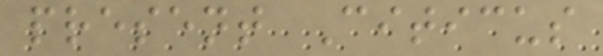present Citicus
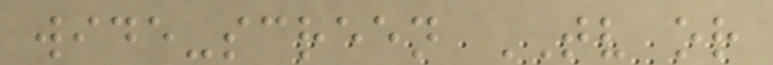wide-screen TV or
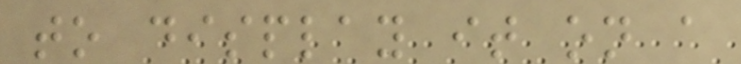to display it on a
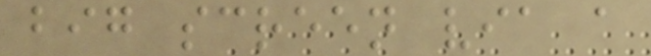big screen via a
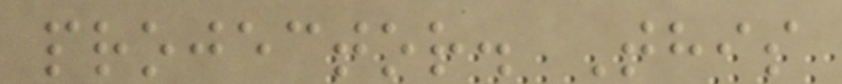projector. This
